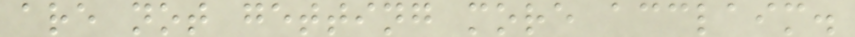are not getting more acclaim.
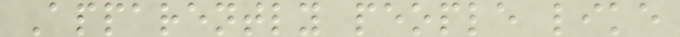Apparently people like
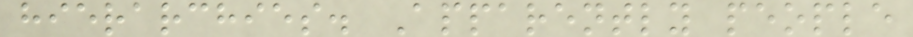hierarchies. Apparently people
